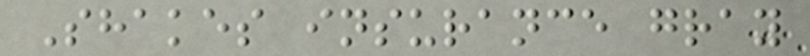Shakes insurance gray
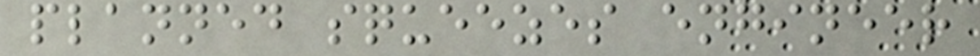planned squeezes engineer
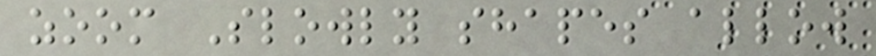zoom Slowly shapes allow
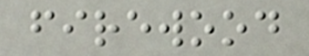firewood
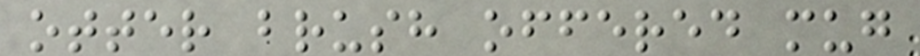otter brush offered mug
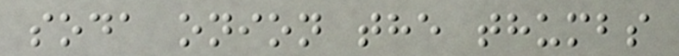soda onion the thumbs
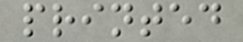printed
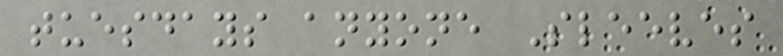tuesdays anyone Sleeves
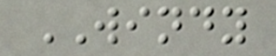WINDY
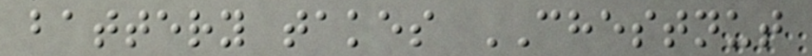battery takes CHESTNUT
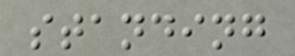standing
